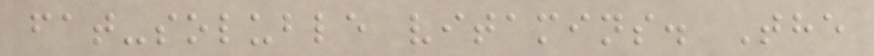fat-soluble vitamins. The
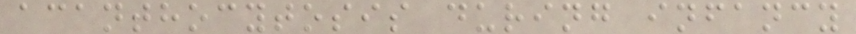acanthocytosis during infancy
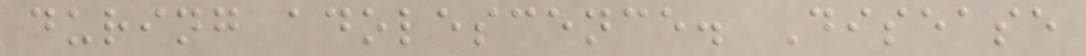during adolescence. Disease
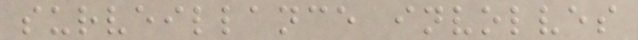surveillance involves
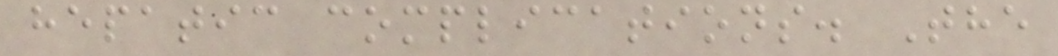hepatic complications. The
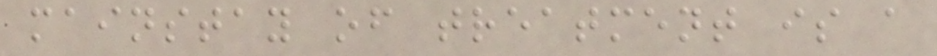mainstay of treatment is a
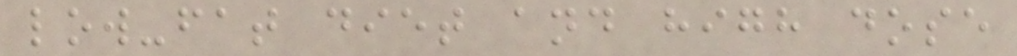low-fat diet and high dose
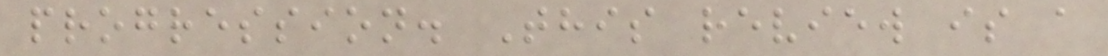progression. This review is a
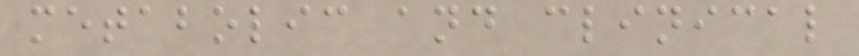metabolic and clinical
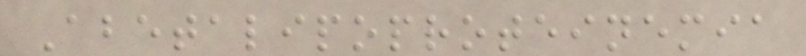Abetalipoproteinemia
